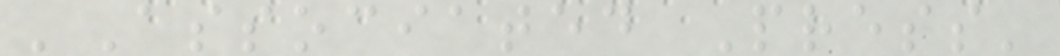'Associated Press'
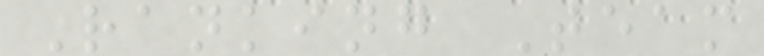Ranking Team
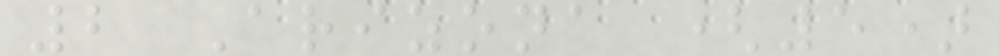2 Arizona (5)
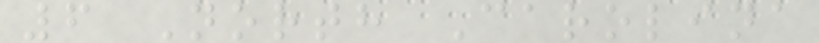6 North Carolina
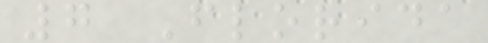7 Florida
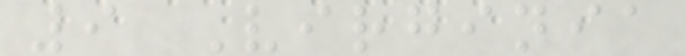9 Virginia
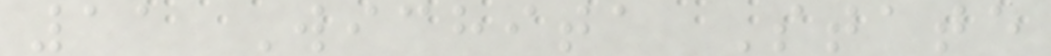11 Wichita State
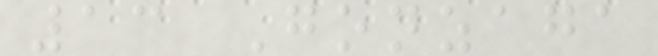13 Gonzaga
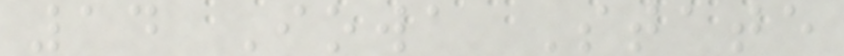14 Iowa State
